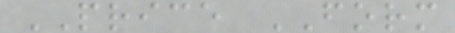PRICE FORM
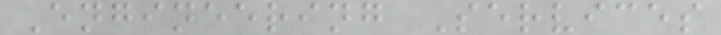Engineering Services
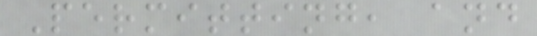Permitting, and
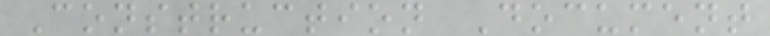Construction Document
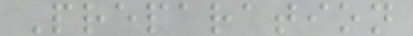Preparation
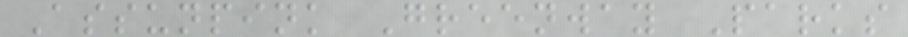Assunpink Greenway Parks
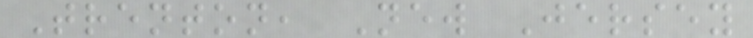Trenton, New Jersey
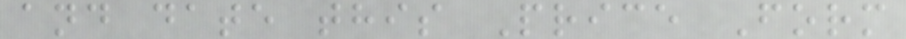and date this Price Form
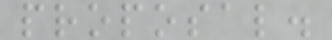proposal.
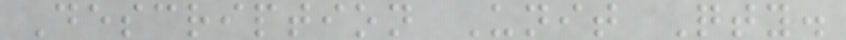Description Unit Qty.
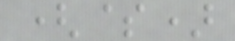($)
